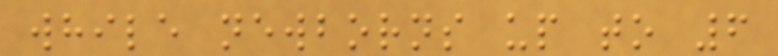while newborns up to 6
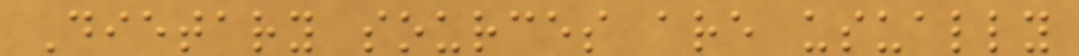Dietary sources are usually
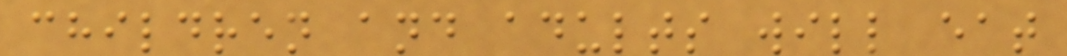children and adults will eat
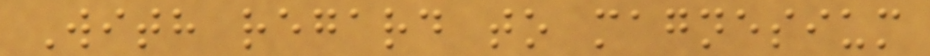With regard to magnesium
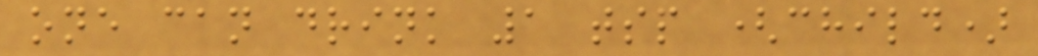one can drink 1 tsp (child)
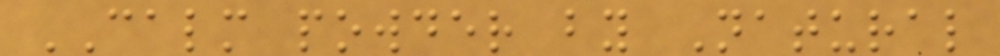CALM powder by Natural
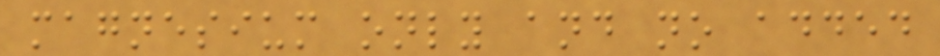magnesium only and no added
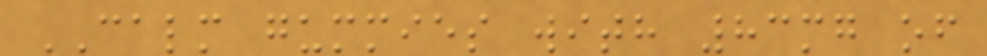CALM gummies with 83mg of
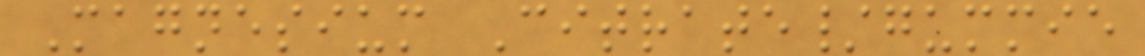Magnesium Citrate/gummie
